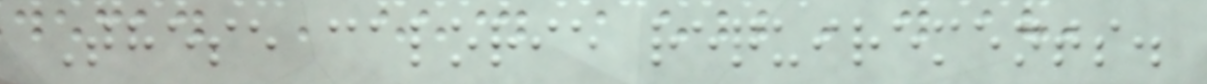These calorie requirements.
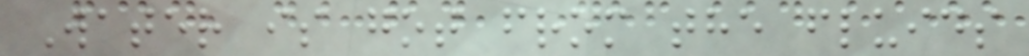Water is got from the fluids
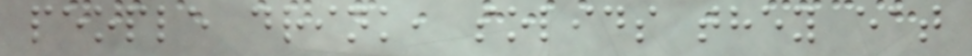people drink, solids they eat
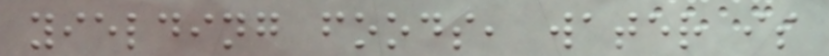yielding foods, water is
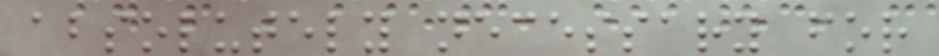absolutely necessary for
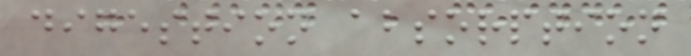digestion absorption
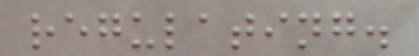regulating.
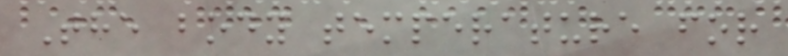The body temperature for
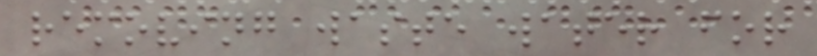removing waste water for
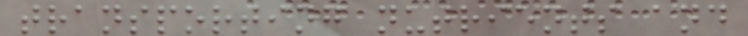transporting nutrients and
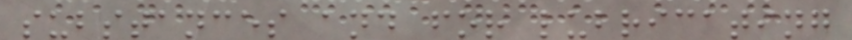substances and for lubricating
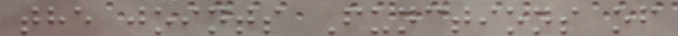the joints Functions of
